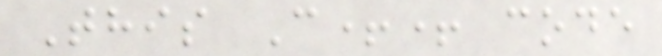This C++ code
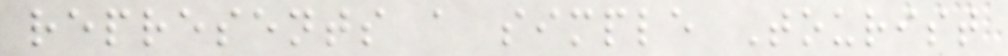represents a simple Tourist
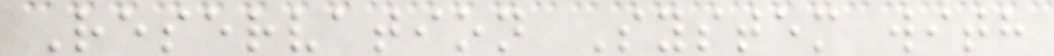Reservation System with
